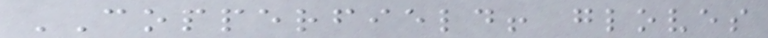COPPERFIELD! gloves
